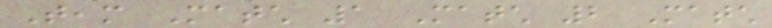Team Match 1 Match 2 Match
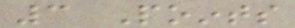3 Points
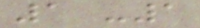1 -1
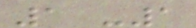1 -1
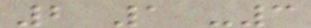2 1 -3
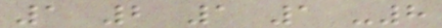1 2 1 1 -8
